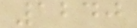1240
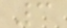3
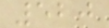520
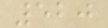520
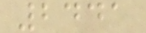2441
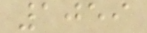1059
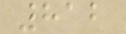812
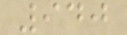940
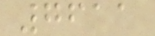7611
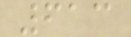613
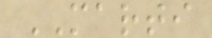MARTI
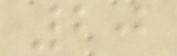20
